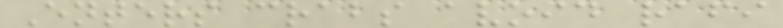Enters crabs avoid rafi
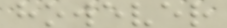however
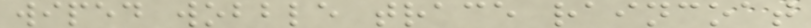wiped wobble trace raincoat
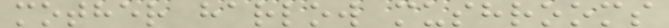mother harlow mushrooms
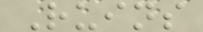Ruins
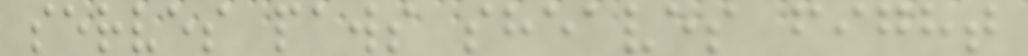serves paws sheaves fight
